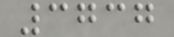3737
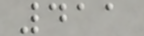411
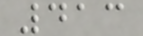413
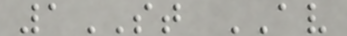1ST AV
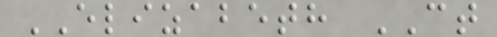ELIZABETH CT
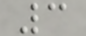3
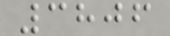3806
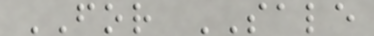FOR SALE
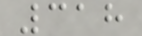318
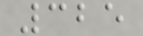325
